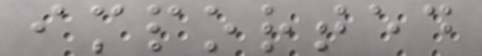imported
